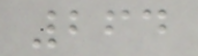264
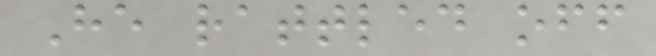He rattled off
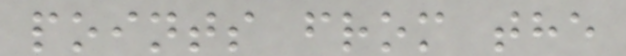points from the
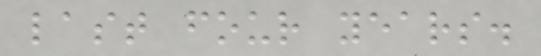last four years.
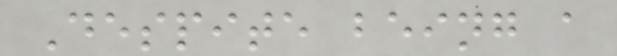Despite being a
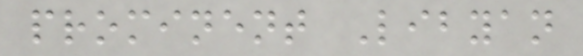prominent Libyan
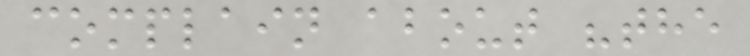complain about "the
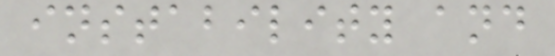instability and
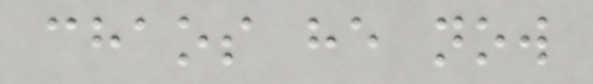chaos he now
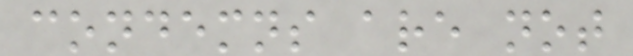condemns are not
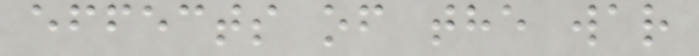effects of the war
